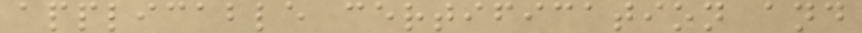applicable certification and
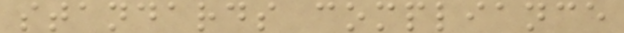standards compliance
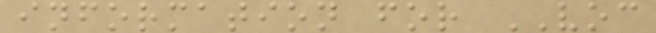information for VOC
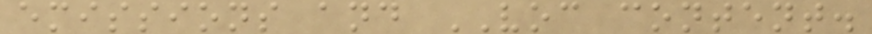emissions and VOC content.
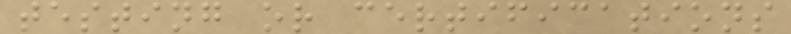testing or certifications
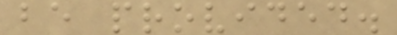be provided.
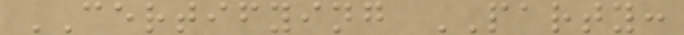CERTIFYING PARTY:
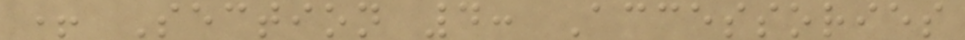+ Section 4: Accessories
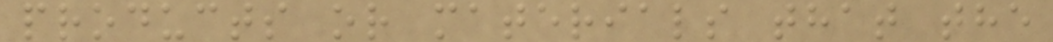products or materials that the
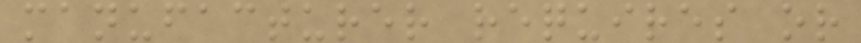manufacturer requires or
